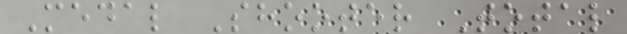Medal Shooter Total
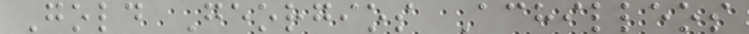Gold Georgios Achilleos
